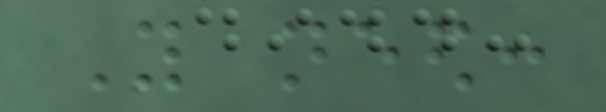You need:
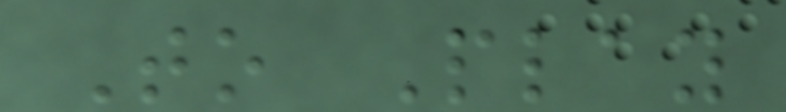To Play
